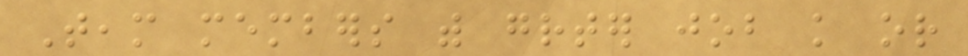Team members with greater job knowledge or
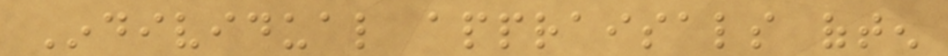Individual appraisals often
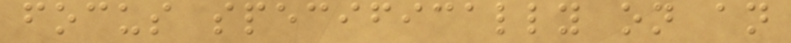focus specifically on an
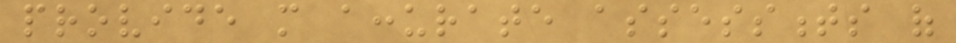provide more accurate assessments of
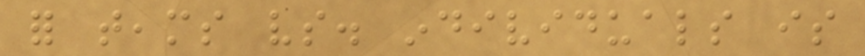for teams vs. individuals is
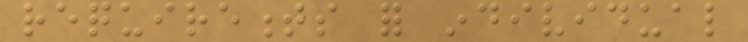requirements for individual
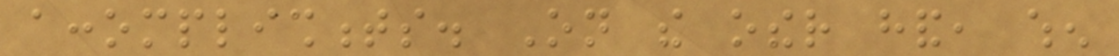accomplishments. On the other hand, when
